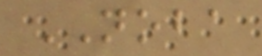NOBA
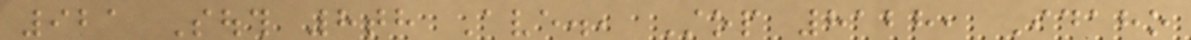921 South 8th Ave., Stop 8128, Idaho
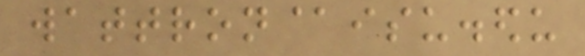wattron@isu.edu
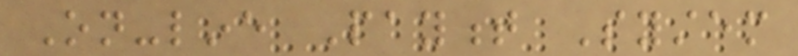On-line Payment System
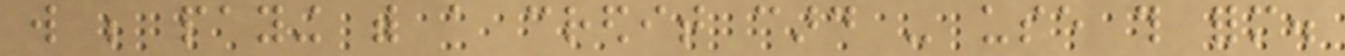will be paying with a credit card - use this form.
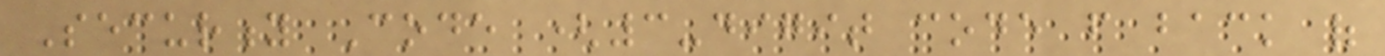Security Code (3-digit code from back of
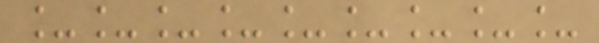_________
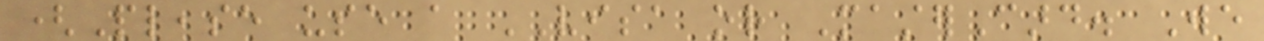(Please use a VISA or MasterCard. We
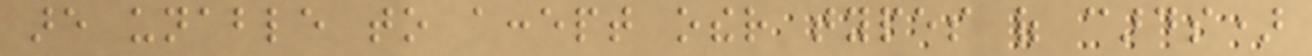are unable to accept other types of cards)
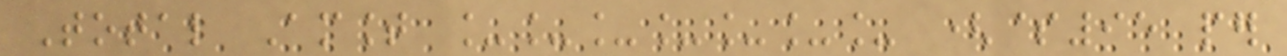Total Amount _______ ($95 per
